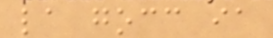la gocc ia
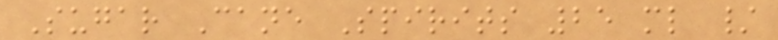Sugar Cane Spirits 25 ml /
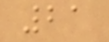21
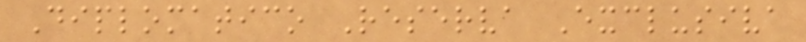Diplomatico Reserva Exclusiva
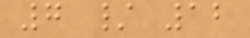7 / 12
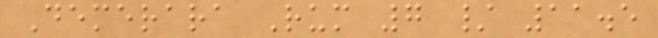Demerara Rum 7 / 11.5
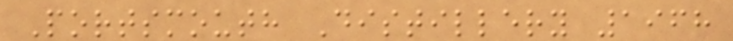Portsmouth Distillery 1968
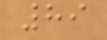89
